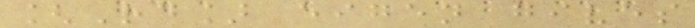[Rd] eigen gives
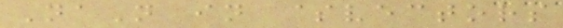NaN in $vectors
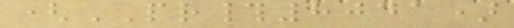(PR#8041)
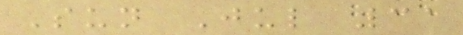Sun Jul 31
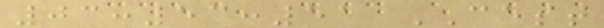03:53:51 CEST
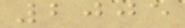2005
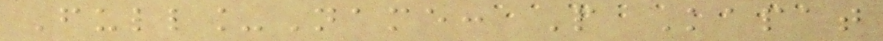Full_Name: P Kapat
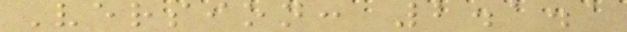Version: 2.1.1
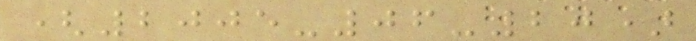(2005-06-20)
